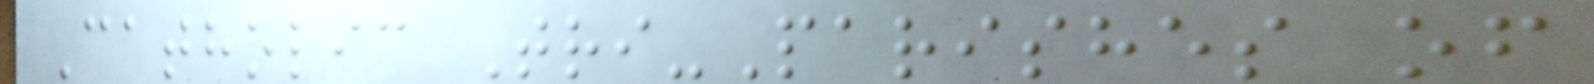Catholic Tri-Parishes of
